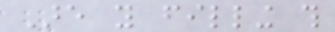Are you filling this
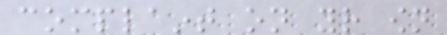complaint on your own
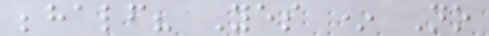behalf? Yes * No
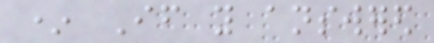* If you answered
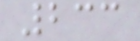233
